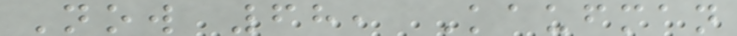Now 68, Kaufman
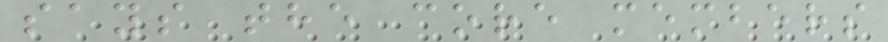says the core members
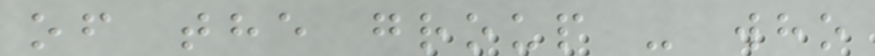of the group - who
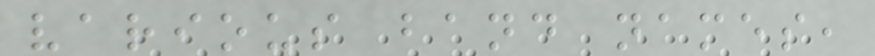various band names,
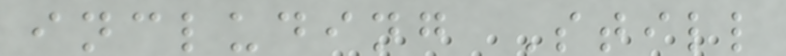including Still
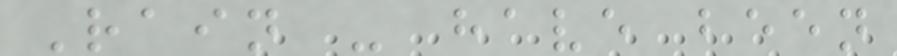Rain - have been
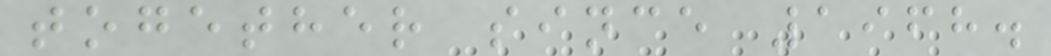together since 1968.
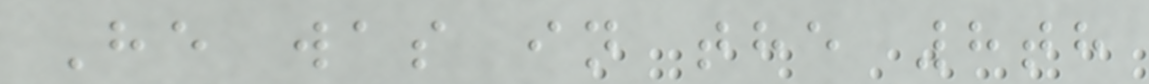He was in the 8th
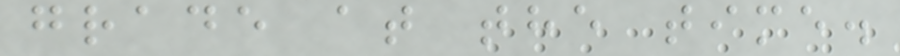grade at the time.
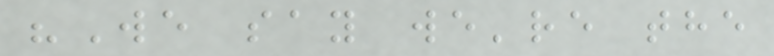"We say we're the
